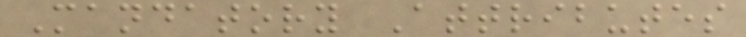Mandatory Attributes
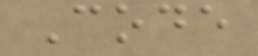Code
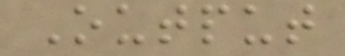Output
